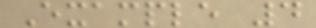Example 4
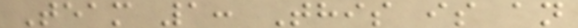Team 1: This is an
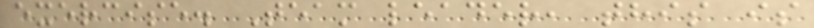exercise. Team leader, this is
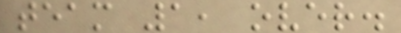team 1, over.
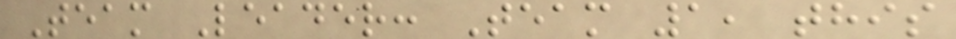Team Leader: Team 1, this
